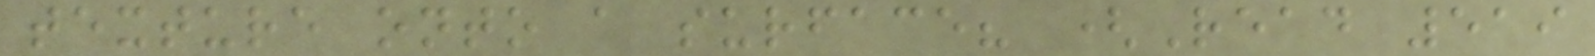texture onto a surface? (Read 519
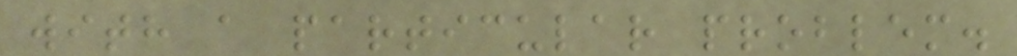with a particular problem.
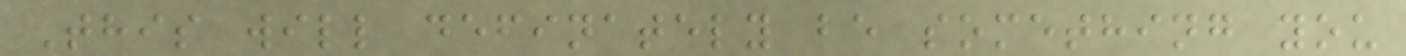This will definately be something you
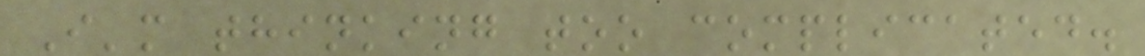I'm thinking too complicated.
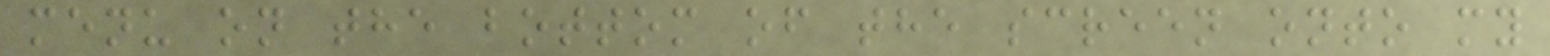menu on the bottom of the screen onto my
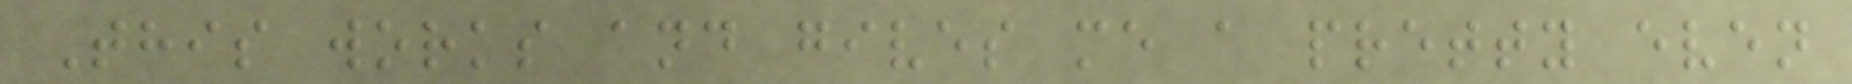This works and gives me a pretty even
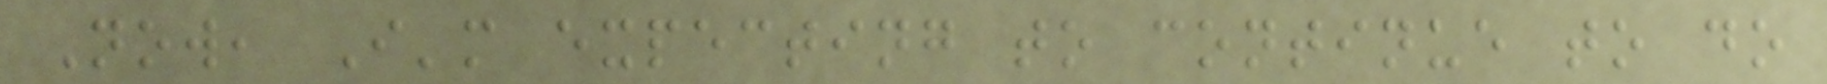Now, I'm expecting to continue to do
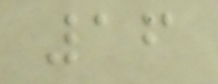16
